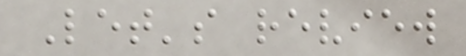Let's review
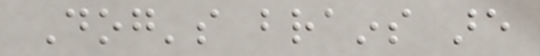Dog's brains are
